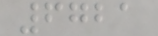6721
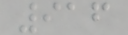916
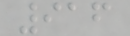916
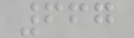667
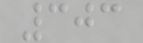303
